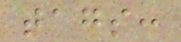tags:
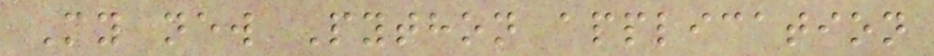My new Python application
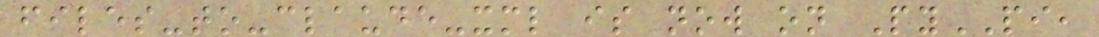files-to-claude-xml is now on PyPI,
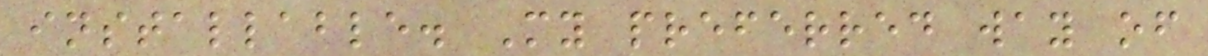installable. My preferred way of
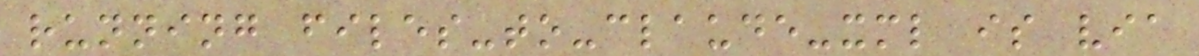running files-to-claude-xml is via
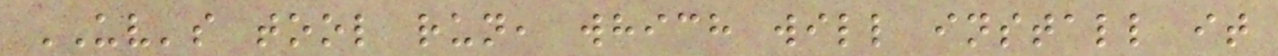UV's tool run, which will install it
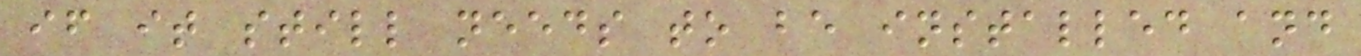if it still needs to be installed and
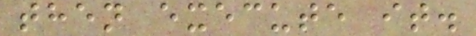then execute it.
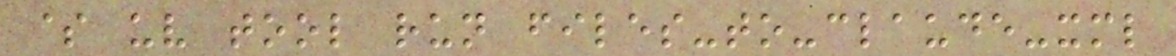$ uv tool run files-to-claude-xml
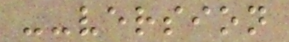--version
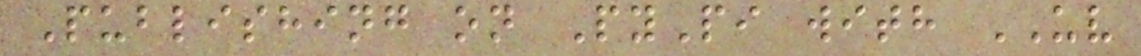Publishing on PyPi with UV
